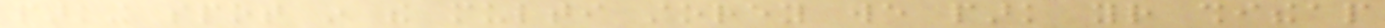parking spot in the multi storey we park your shitheap
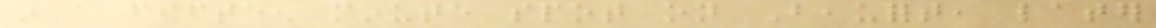in a fifteen minute spot on Beaufort, later
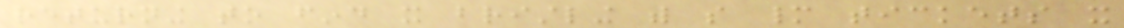returning to find it bristling with so many tickets it
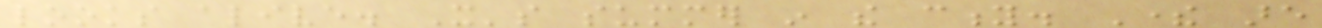looks alive. It's summer in the city. There are
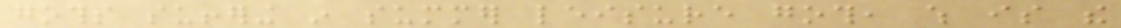goths suffering in summer leisure goth, which is the
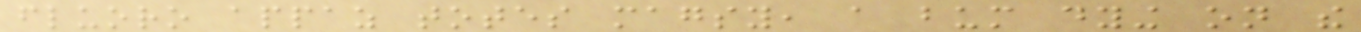fluoro appaz totes magsy, a bum dying on the
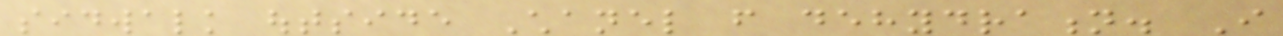sidwalk outside Chanel from dehydration. I
